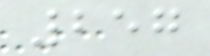257
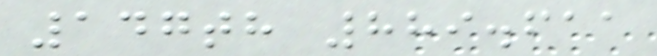147th 889.611
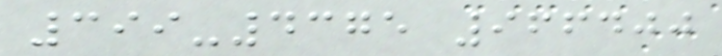399-4375 966400
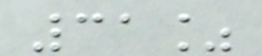31%
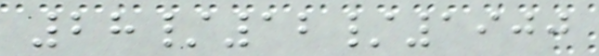28/12/1900
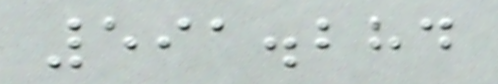591.284
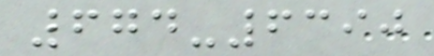674-6390
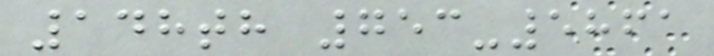148th 753-5861
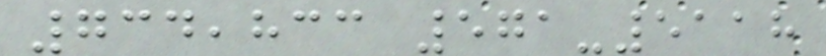734,833 571-5118
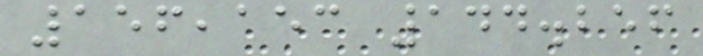156,153 144.256
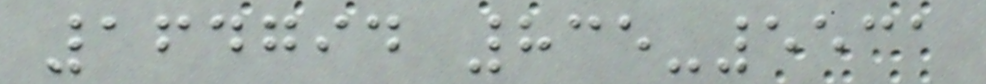164794 835-5531
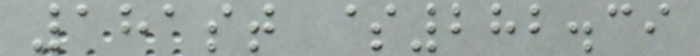181st $282.39
